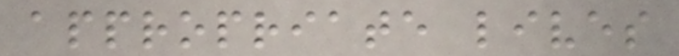appropriate lives
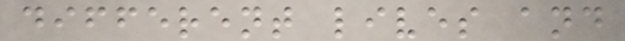different lives and
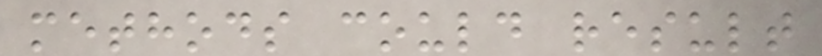methods could result
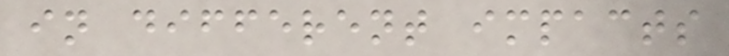in different impacts
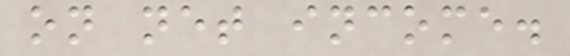on net income.
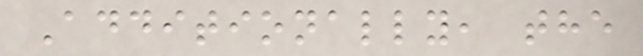Additionally, the
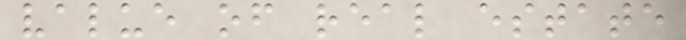value of real estate
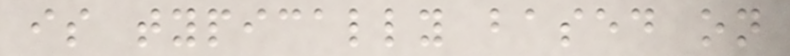is typically based on
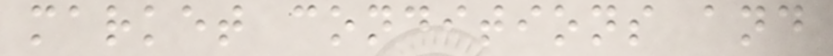market conditions and
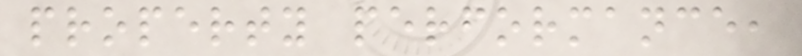property performance,
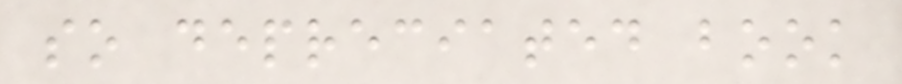so depreciated book
